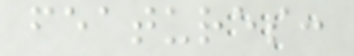features:
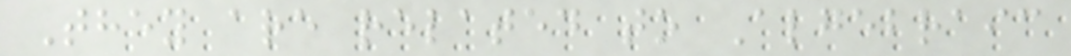They are related to Algebraic
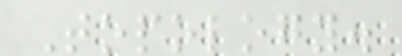Topology.
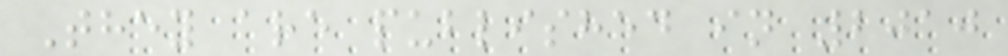They are published in 2010
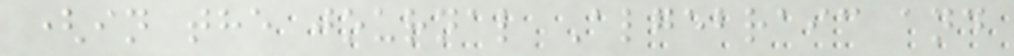(in the journal Algebraic and
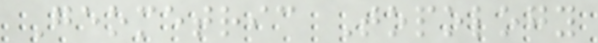Geometric Topology
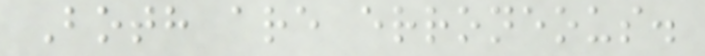Both are erroneous.
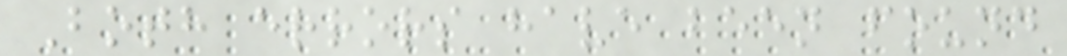Both errors have been found
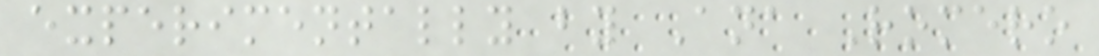experimentally by Ana Romero
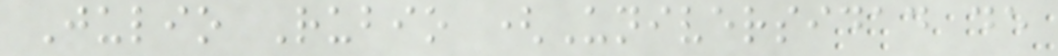Julio Rubio (Universidad de
